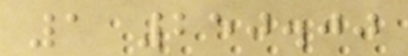1 250.00
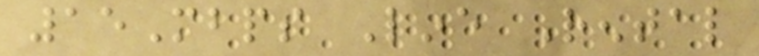15Mbps Line Rental
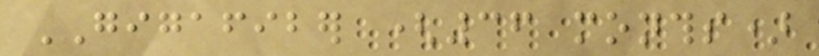GIGAFIBER (36 months)
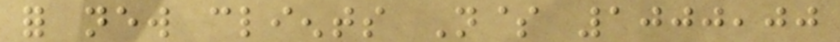for new clients N$ 1000,00
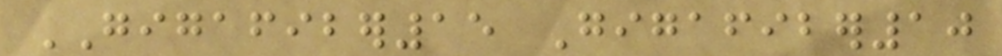GIGAFIBER15 Gigafiber10
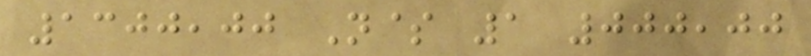1300,00 N$ 1 000,00
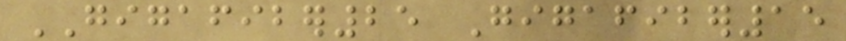GIGAFIBER25 Gigafiber15
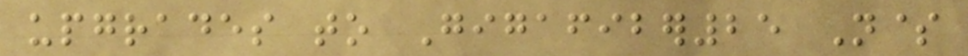upgrades to Gigafiber25 N$
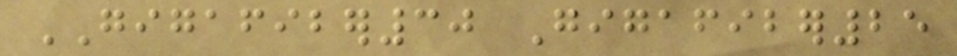GIGAFIBER30 Gigafiber25
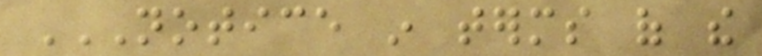NOTICE IN TERMS OF THE
